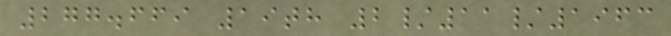277.669 19th 2/11/1963
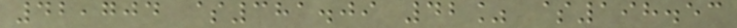42,704 $381.09 42% $198.53
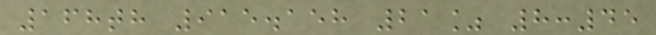168th 915.158 21% 8:45
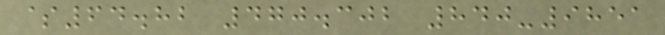$64.82 470.302 840-9851
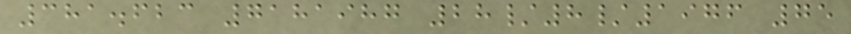381.623 7181987 28/8/1976 75
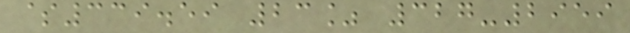$339.59 23% 327-2959
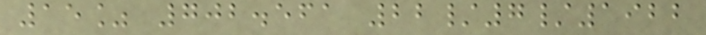15% 702.561 22/7/1922
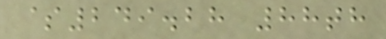$249.28 88th
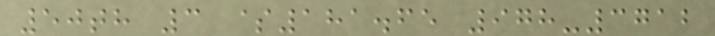50th 3 $181.65 978-3712
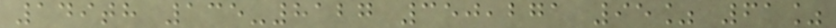149th 135-8127 350,271 95% 61%
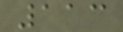113
